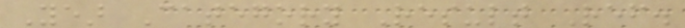Year Category Result Ref.
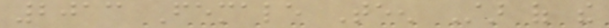2013 Female Teen Star of the
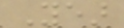Year
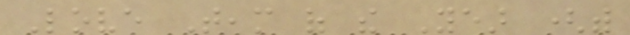Love Team of the Year (with
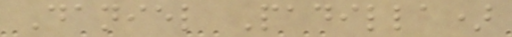Daniel Padilla)
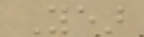Year
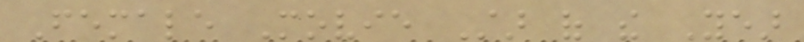Female Movie Star of the Year
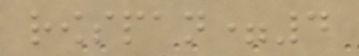rowspan=4
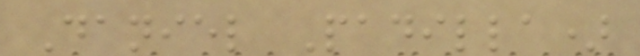Daniel Padilla)
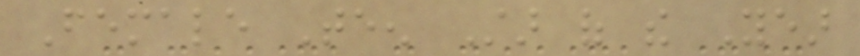Female Teen Star of the Year
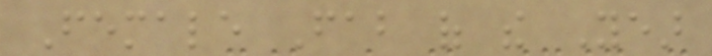Female Fab of the Year
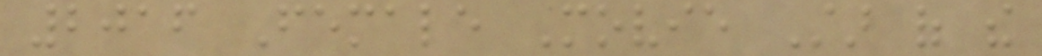2016 Female Movie Star of the
